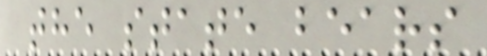the state bears
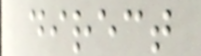direct
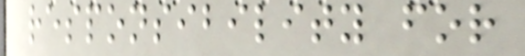responsibility for
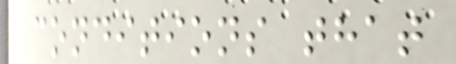conditions that
